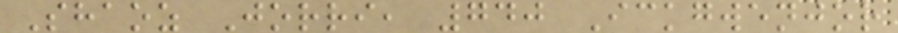Shaoz Jorri, 740 Ickgwenjor
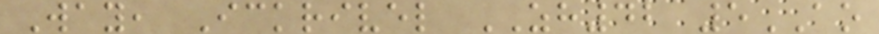Way, Ickrivel ZH42 5AO
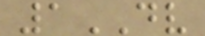1DV
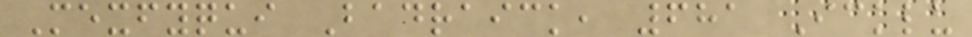Mexfyqui Badraick, 681 Icklu
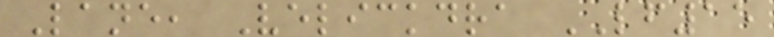Lane, Velickdra LF15
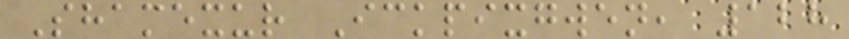Shamexur Ickpixgwen, 128
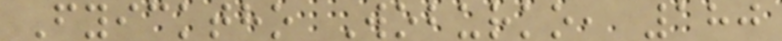Fyicktho Woburko, 180
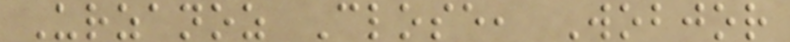Urzanoz Close, Wobjor
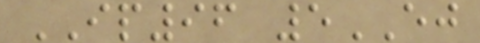IP96 5EJ
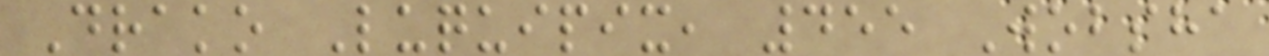Drako Luquipix, 455 Wobsha
